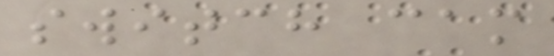switch cam
